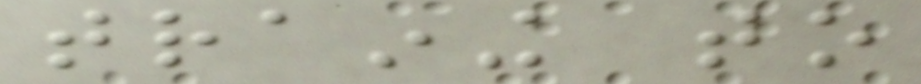training to
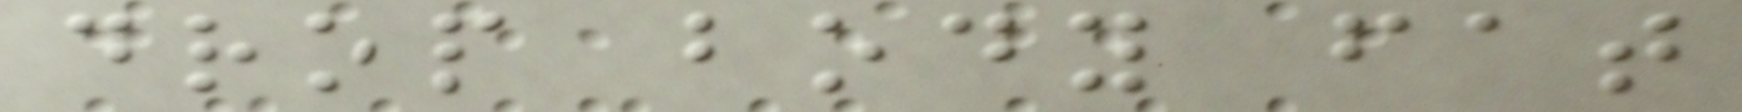drop body fat
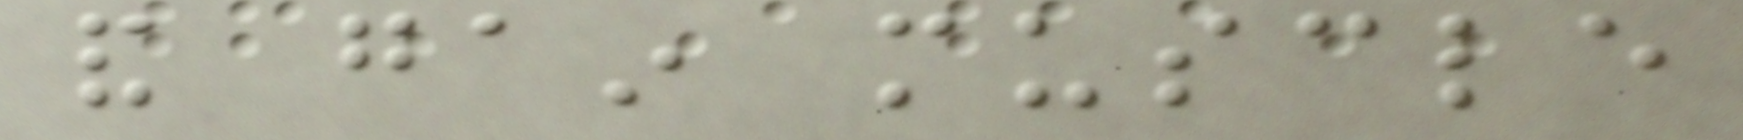and gain muscle
